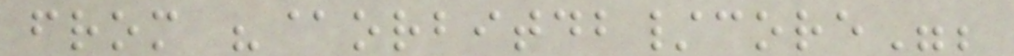from "@orbitdb/core";
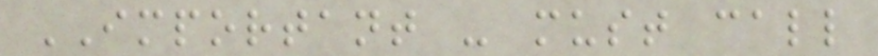IMPORTANT - must call
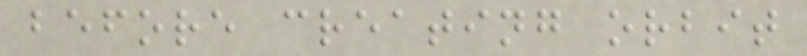before creating orbit
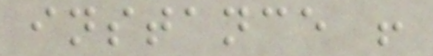instance !
